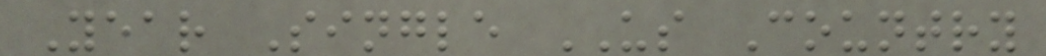Year Single US Country
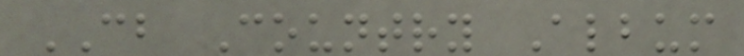CB Country Album
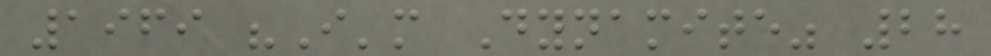1969 "I'm Dynamite" 28
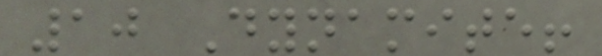10 Dynamite!
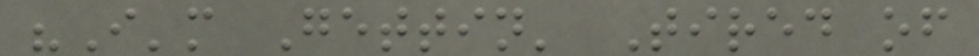"I'm Gettin' Tired of
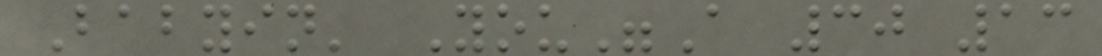Babyin' You"A 30 13
